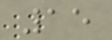15
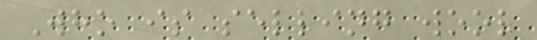Who is selling wool
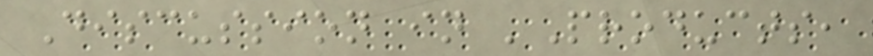Discussion in 'Products,
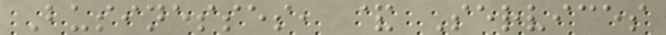Businesses, & Services
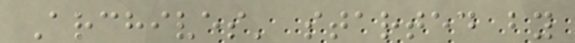Archives' started by
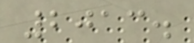2013.
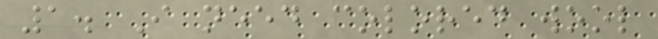1. I need colored wool
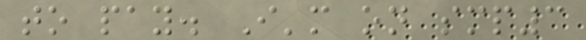to pay. I'm on smp3
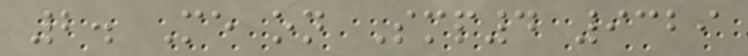2. Me on Smp4 9329
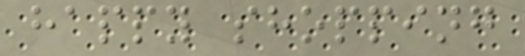happy shopping
